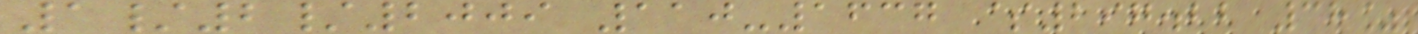1/2/2009 110-1637 $297.22 38%
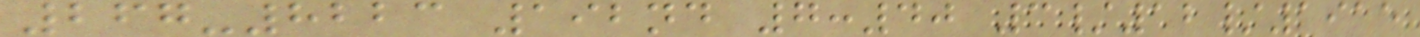267-8223 192nd 7:40 3/12/1915
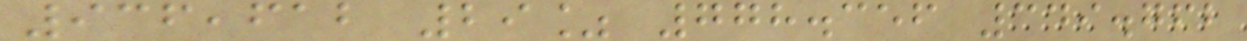936,612 29% 778.356 349.762
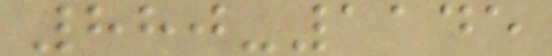880-1145
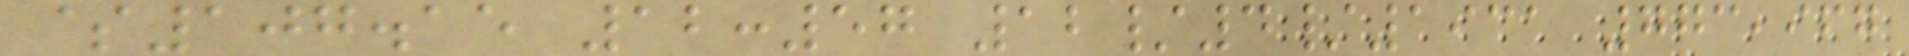$107.15 12:57 12/4/1931 773,967
